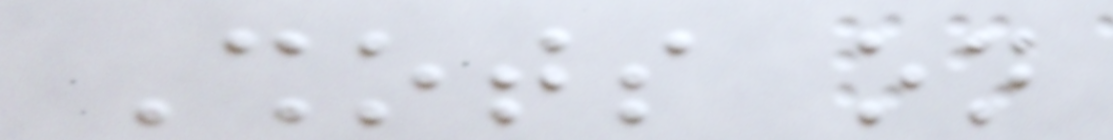Shots on
